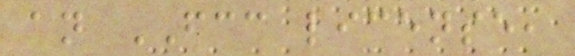an FCC license,
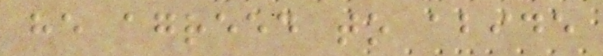he agreed to abide
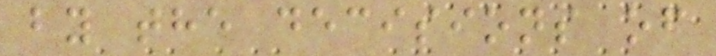by the decisions of
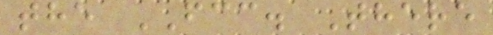the FCC. There
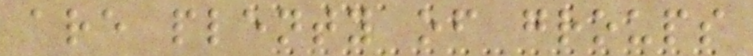are plenty of groups
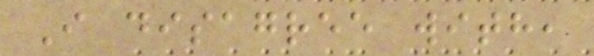I disagree with,
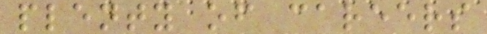plenty of careers
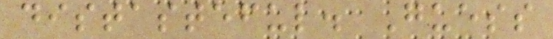distasteful. Guess
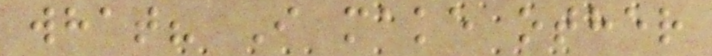what? I make other
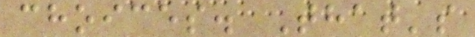choices. That's
